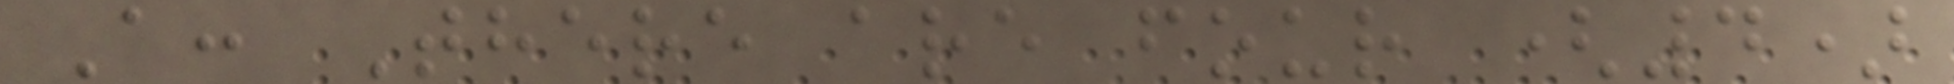A: There are four (4)
